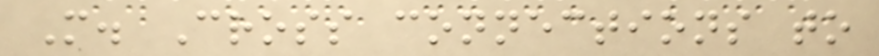M. Cross connections to
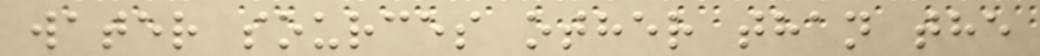water sources other than the
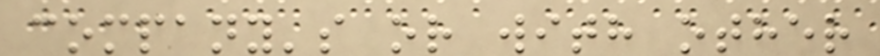company's or with other
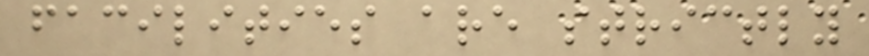facilities are strictly
